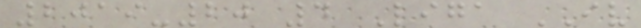2019-20 4 Liga IV
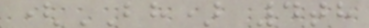(BH) 4th
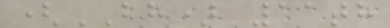(BH) 11th
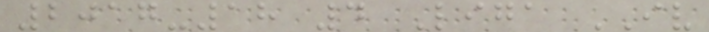2017-18 4 Liga IV
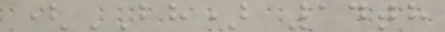(BH) 14th
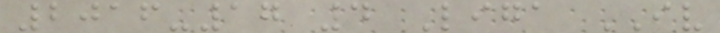2016-17 4 Liga IV
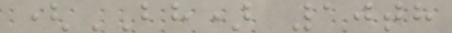(BH) 10th
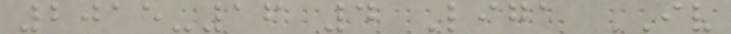2015-16 4 Liga IV
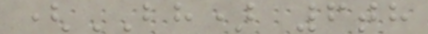(BH) 6th
